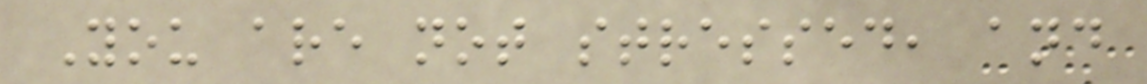You are not stressed, and
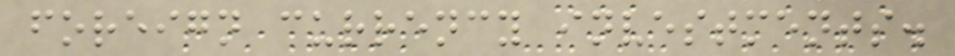foreign currency investments.
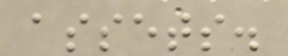assets.
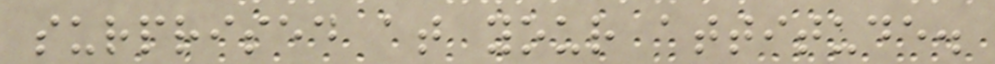surprised at your attitude.
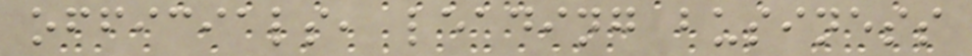officials, leading business
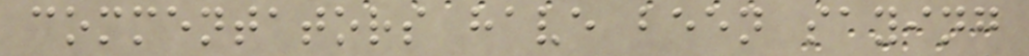commentators have been saying
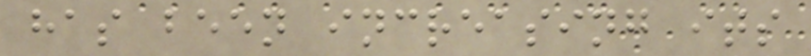has been increasing its
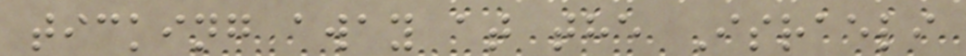ticking away at the Israeli
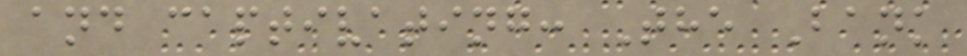and captivating: The Bank
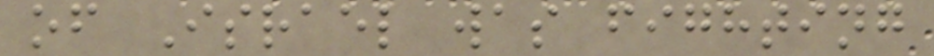of Israel was fighting
